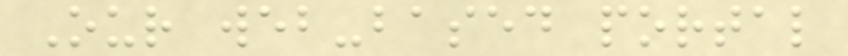Our web-based portal
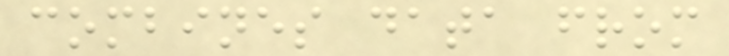combines data from
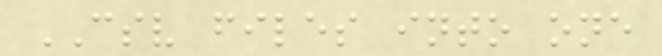CSV files into one
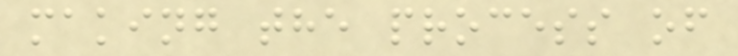making the process of
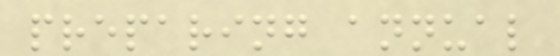preparing annual
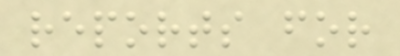reports for
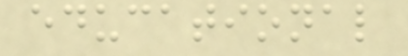educational
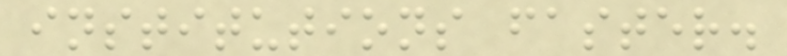institutions faster.
